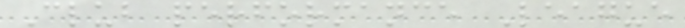Club performance League
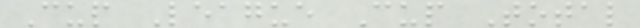Cup League Cup Total
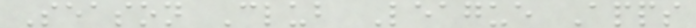Season Club League Apps
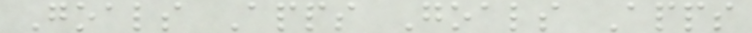Goals Apps Goals Apps
